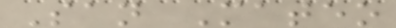San Mateo
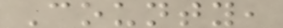County,
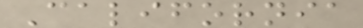California
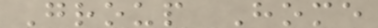Group Home
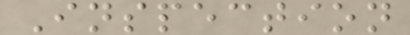Inspection
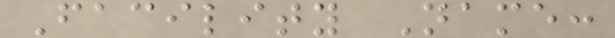Facility Name:
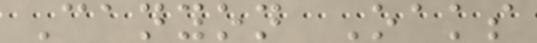Canyon Oaks
